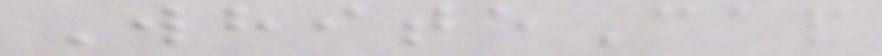WhiteCap
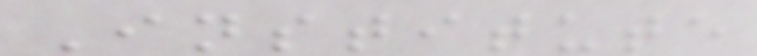Institute
